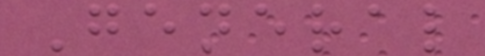General
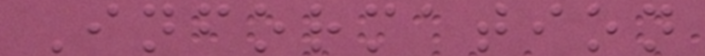Information
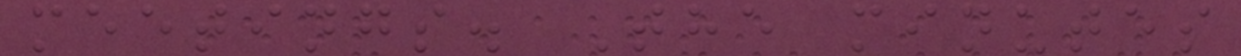meetings. The minutes
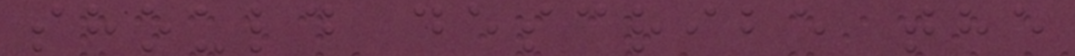should describe the
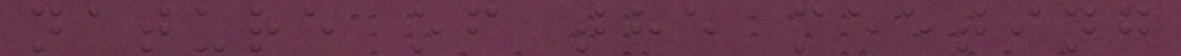nature of the meeting
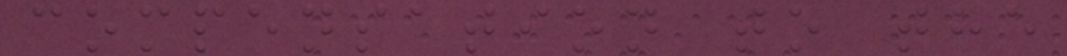compensation to the
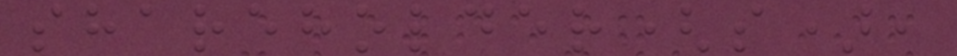shareholder(s),
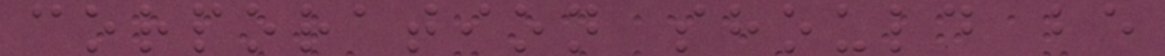corporation should be
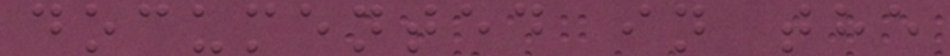documented in the
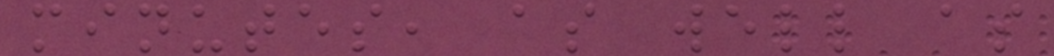minutes, as well as
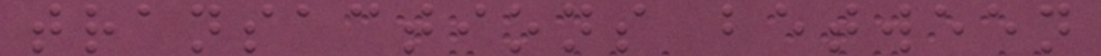transactions between
